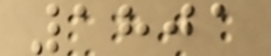1801
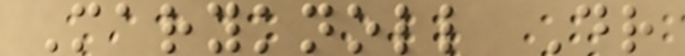Maryknoll Dr
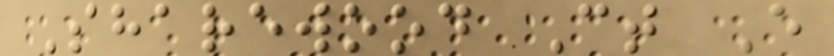Sharewood Ct E
